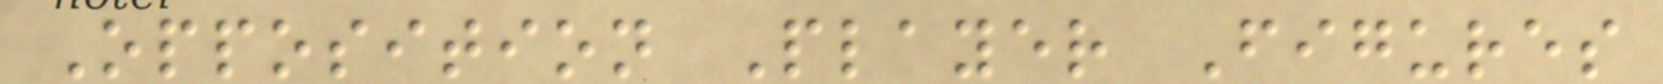Opposition Player Figures
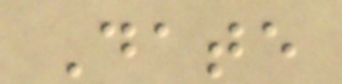Date
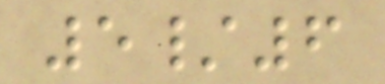5/6
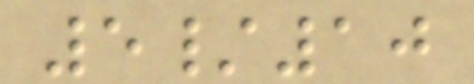5/10
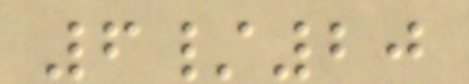6/20
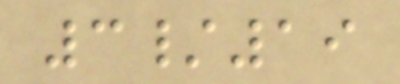3/19
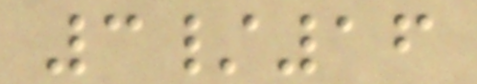3/16
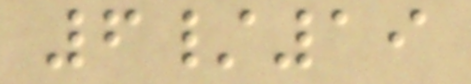6/19
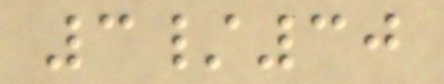3/30
